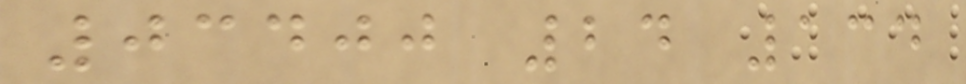03400 24 134
